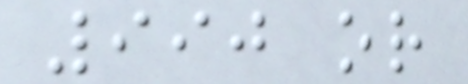990 or
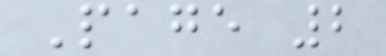Page 2
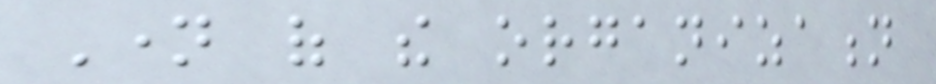Name of the organization
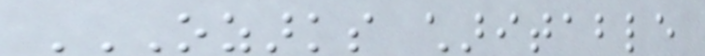OZARKS CHARITABLE
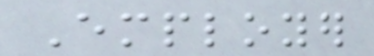Employer
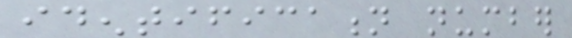identification number
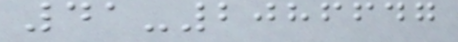41-2086647
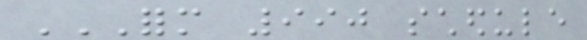FORM 990 SCHEDULE
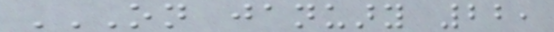ON JANUARY 22,
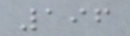196
